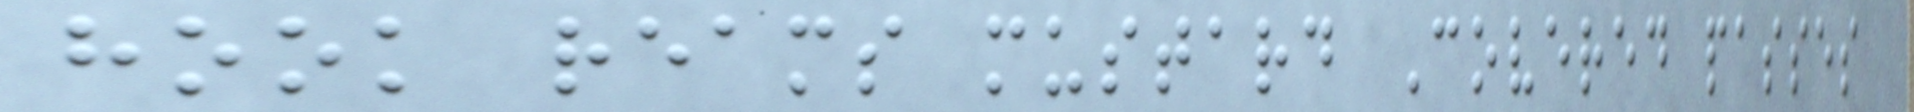hook reams mustard Covered passes
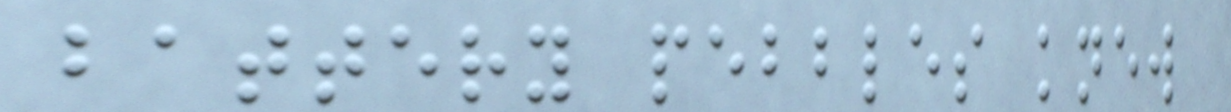battery pebbles knew
